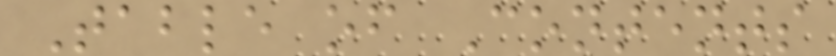Table of Contents
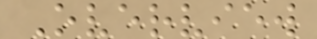Overview
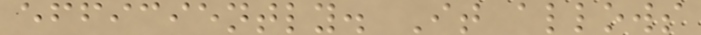efficiently. It allows
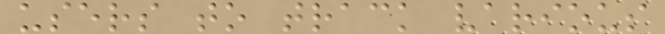users to track various
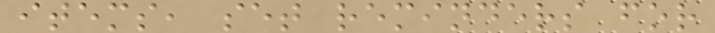items, set reminders for
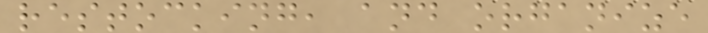restocking, and organize
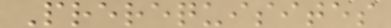Prerequisites
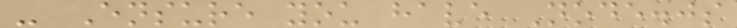- Ensure you have Node.js
